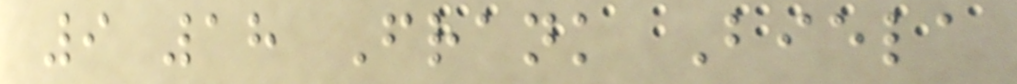9 18 Frank Biela
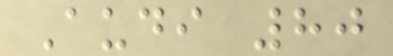Audi 80
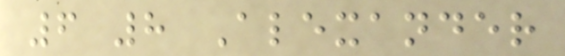6 8 Alexander
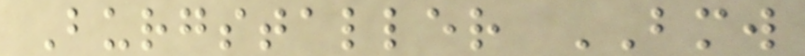Burgstaller BMW
